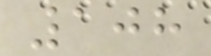108
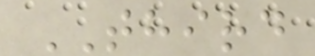THIRD
